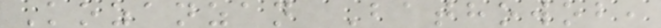Kozanzan Bathowob,
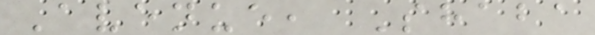Avenue, Shaba
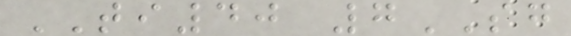TI40 7SG
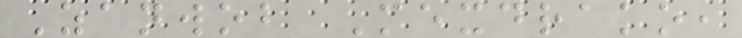Zanwob Mexdrako,
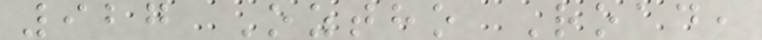927 Oztho Road,
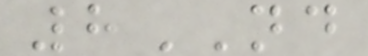8ND
